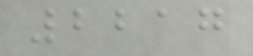2217
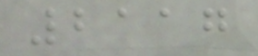2117
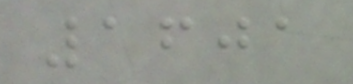1601
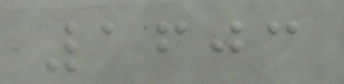1603
